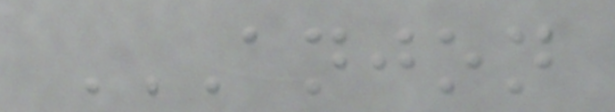ANJON
